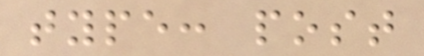type: post
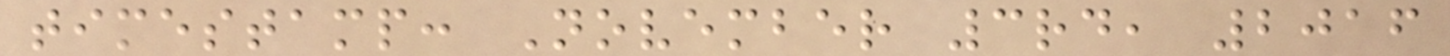timestamp: November 3rd, 2016
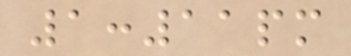1:11pm
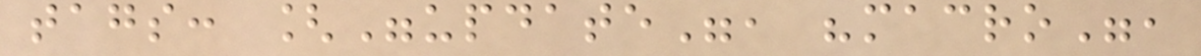tags: ["update", "macro",
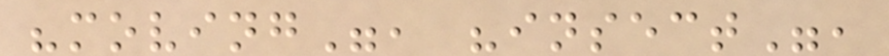"moving", "insect",
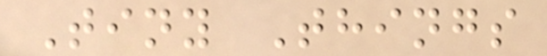Tiny Things
